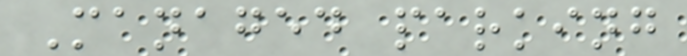Managed parking
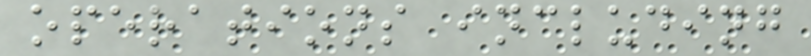operations including
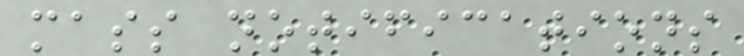mass notifications
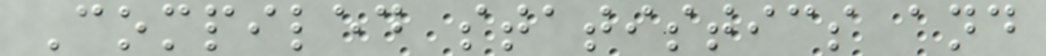Compiled statistics and
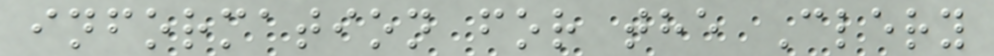information for the Clery
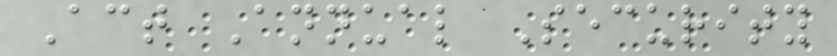Act Annual Security
